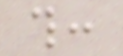this:
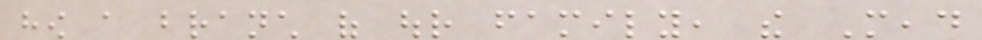how a branch of our family, the Mead
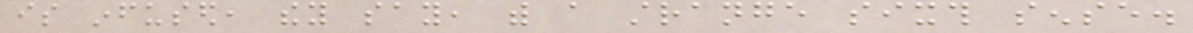is infused, they say, with a strange sixth sense.
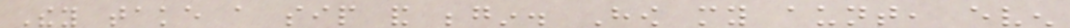They take a sip and begin. How my aunt, even
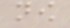now
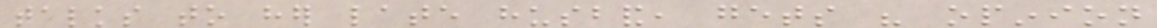talks to her late husband, gets his opinion
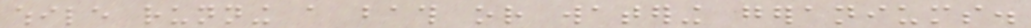while running a bath or watering geraniums.
